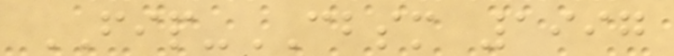FIP-CBSM 1997
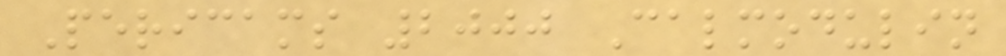Pericams 2000 Calmodulin
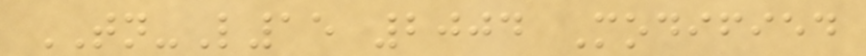TN-L15 2004 Modified
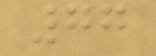77
